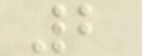2
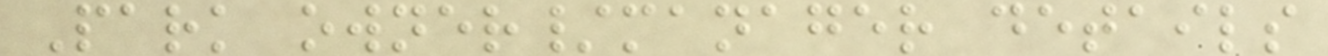Park owner/manager details
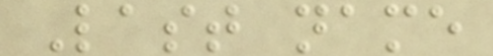Last name
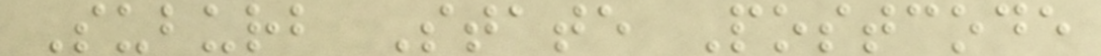Suburb State Postcode
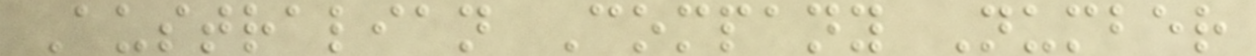Australian Company Number
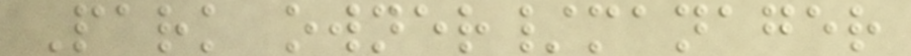Park owner/manager
